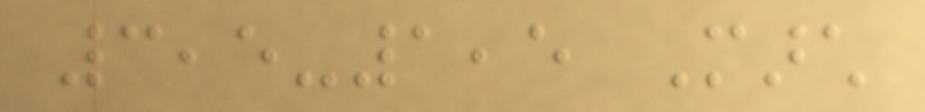3,5-1,5 March
